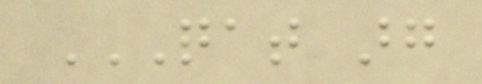QAT ARG
